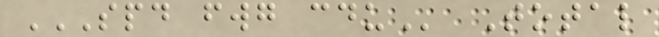SPD FWG CDU Total
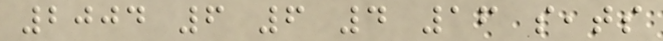2004 6 6 4 16 seats
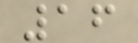16
